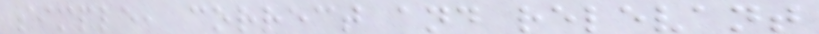simple, correct and relevant
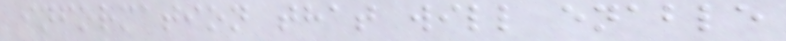information that will enable
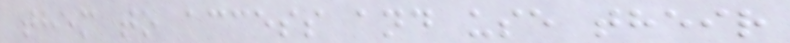them to access and use their
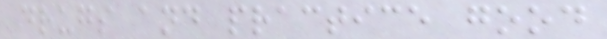drugs and practice good
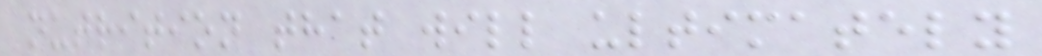nutrition that will ultimately
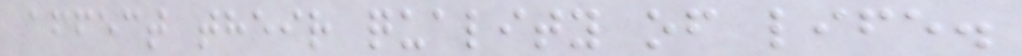affect their quality of life.
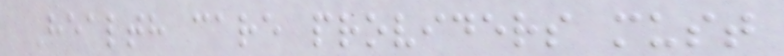Health care providers must
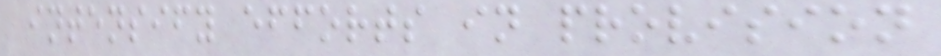intensify efforts in provision
